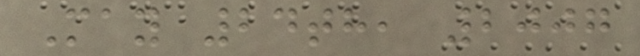May 24th, 2007
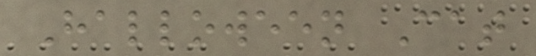Halloween Cat
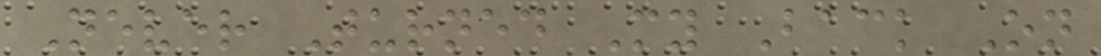Never Turned My Back On
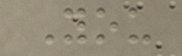You
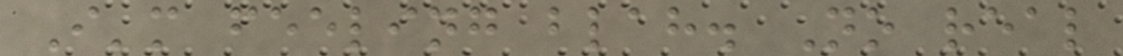I'm feeling blah. No real
